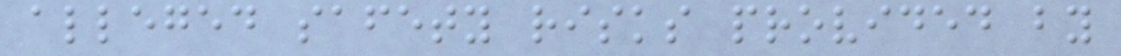alleged safety risks provided by
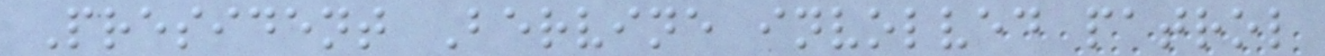President Bervine involved patrol
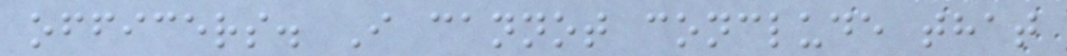officers. I cannot conclude that
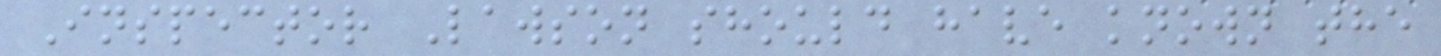Inspector Lawson should have known the
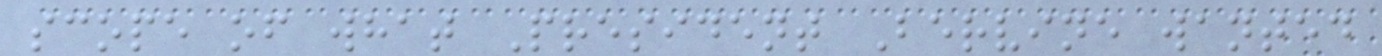scope of what President Bervine wanted
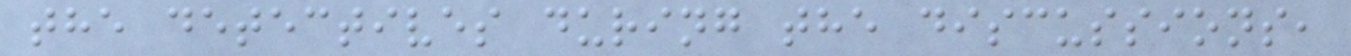the detectives during the discussions,
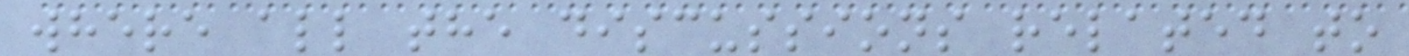where all the discussions related to
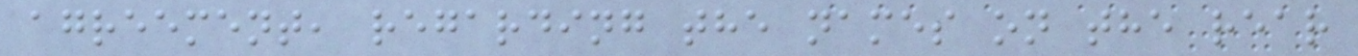agreement, regarding the names on the rear
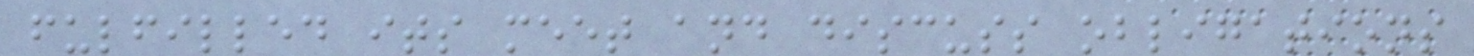fulfilled its meet and discuss obligations
